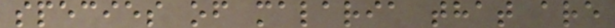species of malaria that are
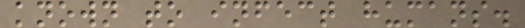known to infect humans.
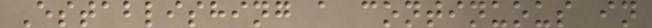Establishing a continuous in
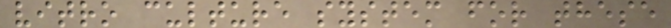vitro culture system for these
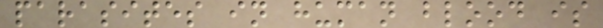parasites in human blood is
